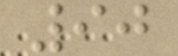90
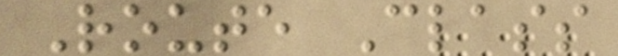Route Class
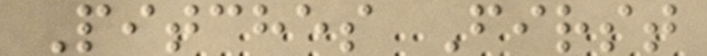Pitches First
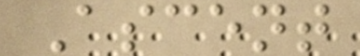Ascent
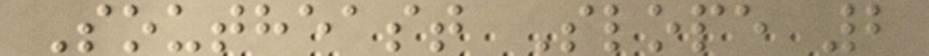Southeast Slope 2
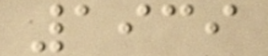1939
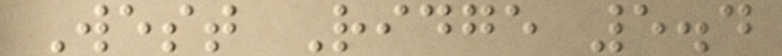West Ridge 5.4
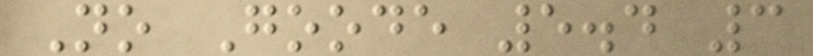No Goode 5.4 3
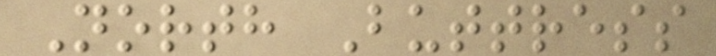North Buttress
